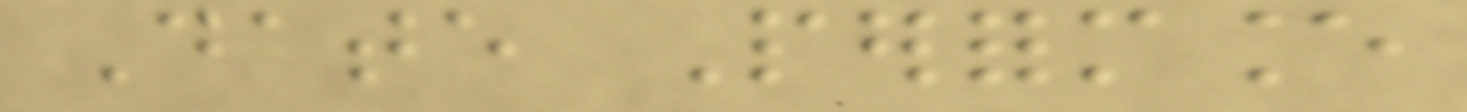Date Performance
